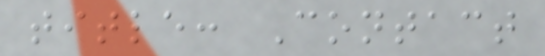title: Contact
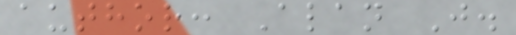author: Alan J.
